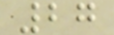27
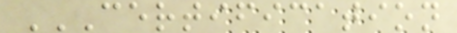CERTIFICATION
